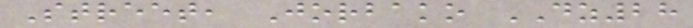Street, Jorbako DZ28
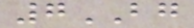7BG
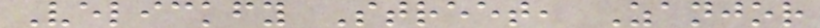Velickfy Street, Zanjor
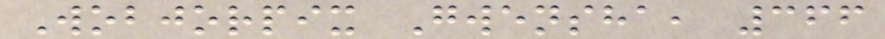Wobjorpix Gwensha, 366
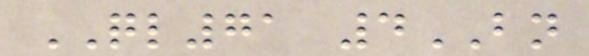QL71 4BN
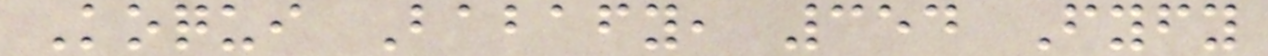Koqui Babafy, 354 Fyfy
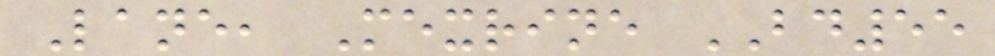Lane, Mexrine BD55
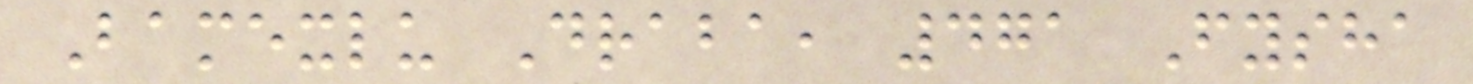Bamexlu Draba, 471 Fysha
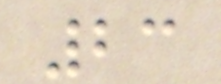23
